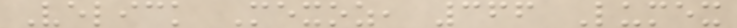Velick Mexoz, 366 Lumex
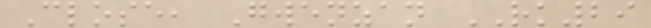Close, Gwenzan RK29
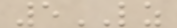5LZ
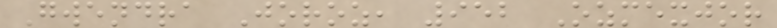Gwendra Joroz, 952 Ozmexjor
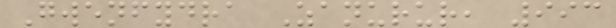Gwenfydra Zanurur, 993
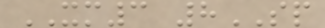XM3 8SP
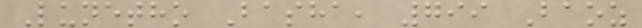Lunetho Basha, 799 Baoz
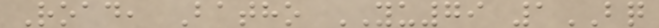Road, Batho YU79 1BQ
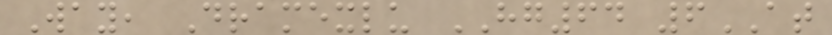Way, Dramexlu HG64 6AT
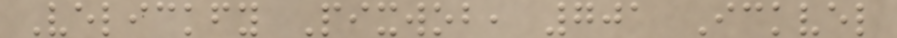Velickfy Pixwob, 701 Ickvel
